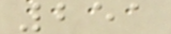251
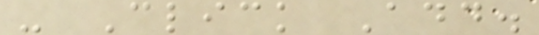- Click Add.
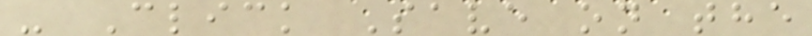- Click Save on the
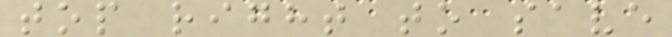top right to save
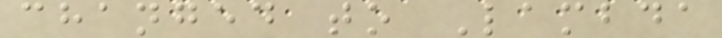changed to Lambda
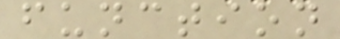function
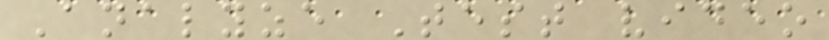Analyze Test video
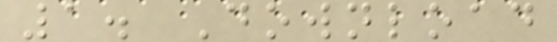1. Download
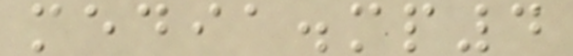media.mp4
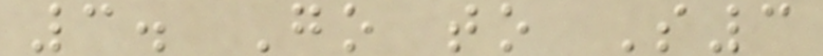3. Go to S3
